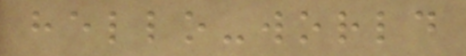hello-world
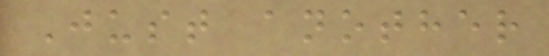Just another
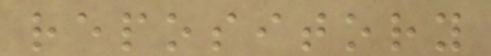repository
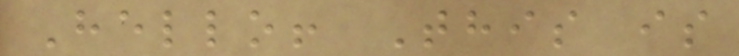Hello! This is
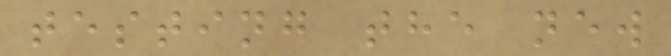testing the new
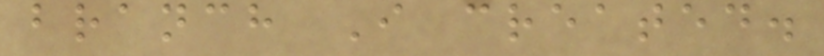branch I created.
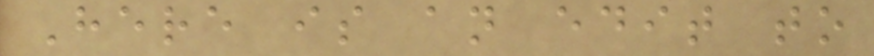Here is an edit to
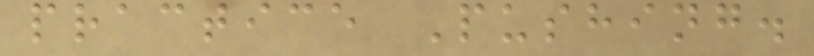practice Pushing.
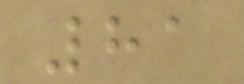81
